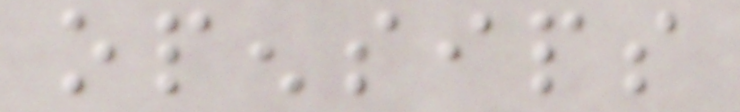opensips
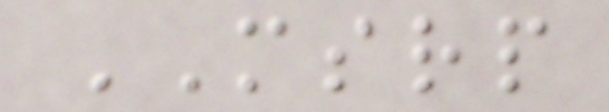MSRP
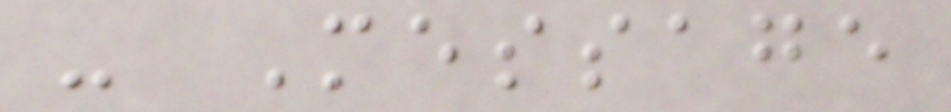- Message
